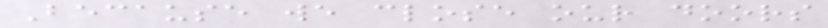Because we close our doors
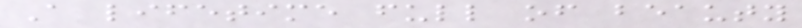A lifetime full of beauty
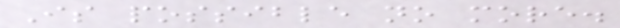Is possible no more.
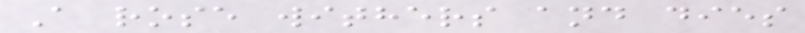A rose withers and dies
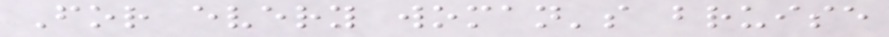For every woman's bruise
